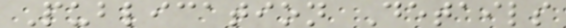Publication Details
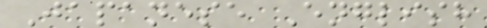Japanese English
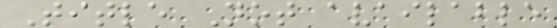Title Not available
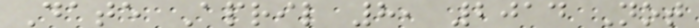Date April 8, 2014 Not
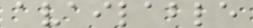available
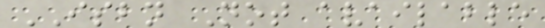ISBN Not available
